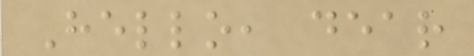Hello, dear
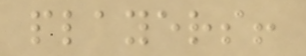players!
